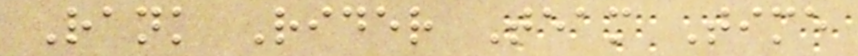Rank Rider Team Time
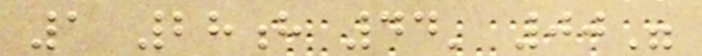1 28h 44' 00"
